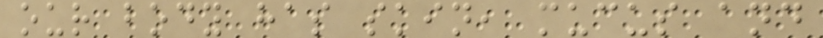our body has skin, mucus and
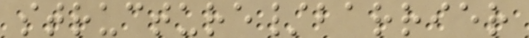structure/barrier
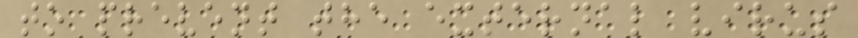to prevent the external virus
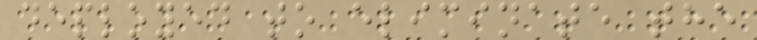deployed to eliminate the
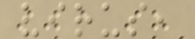virus,
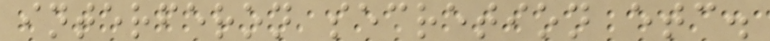interferon secretion etc.
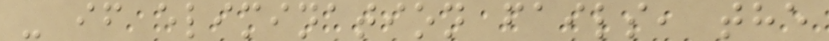- if elimination fails, the
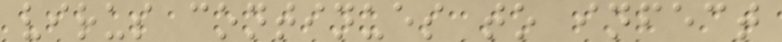virus continues to infect
